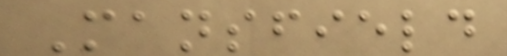Mansfield
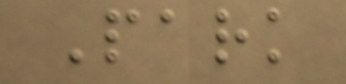Park
